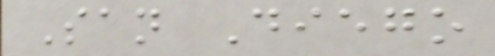San Diego
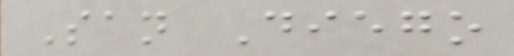San Diego
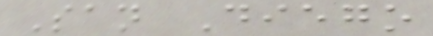San Diego
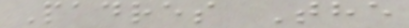Padres The
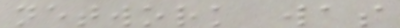network was
